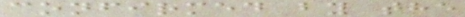confirmed by the
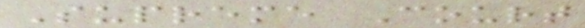Supreme Court
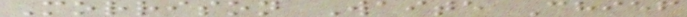Morrison Waite Chief
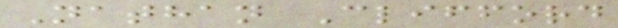Nathan Clifford
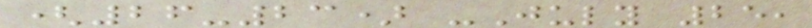(26-23) -July 25,
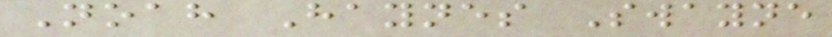Noah Haynes Swayne
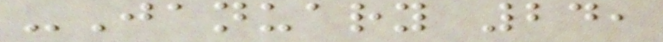-January 24,
